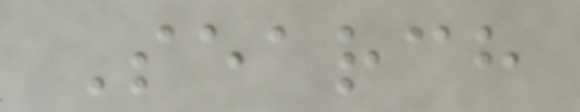Search
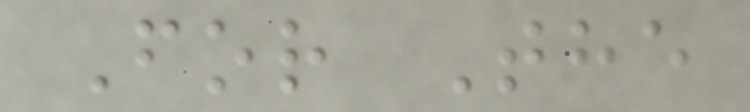For The
